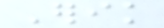Erik
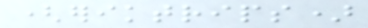(eriktrips)
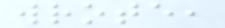wrote,
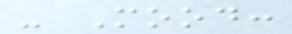- Mood:
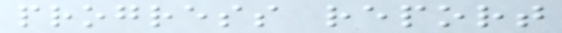progress report
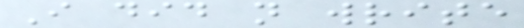I did not write
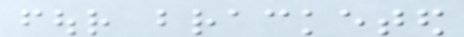four bracketed
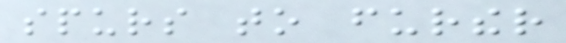spurs to further
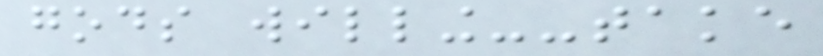gods willing--take
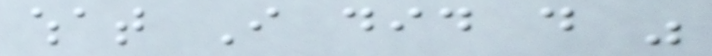what I did do was
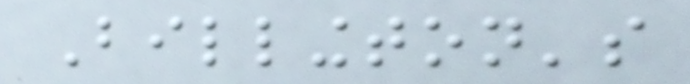Billington's
